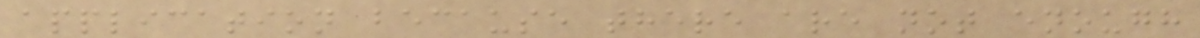application because there are not enough
